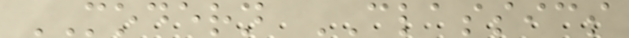MODERN CLASSICS
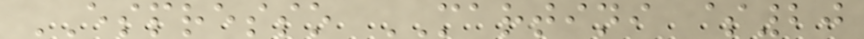ESPRESSO MARTINI $20
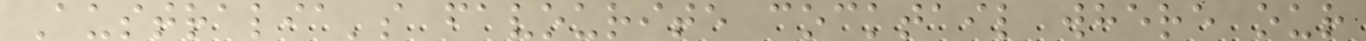Australia's favourite cocktail where our
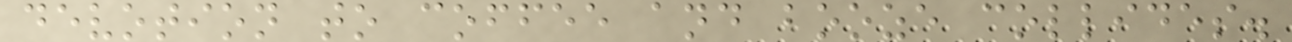devotion to coffee and booze collides.
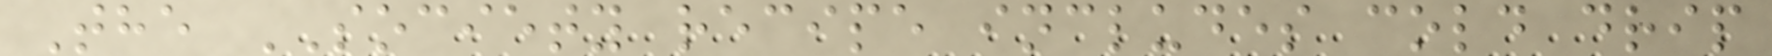The SOCIETY recipe includes cold drip
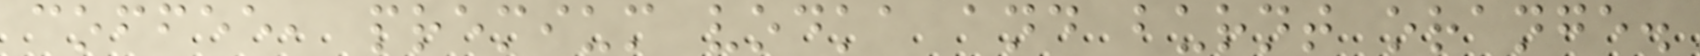coffee, premium vodka and burnt orange.
